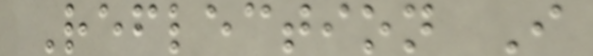Reflection I
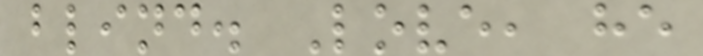blind. Love, he
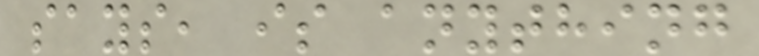says, is anything
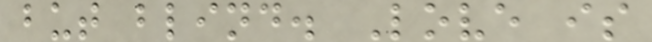but blind. Love is
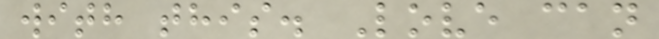with this. Love can
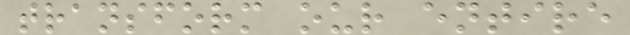transform our entire
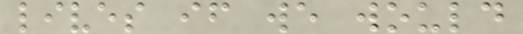lives if we would
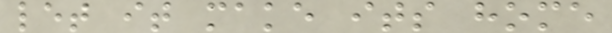let it make its home
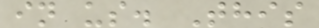in us. This
